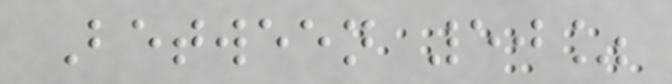Between 50%
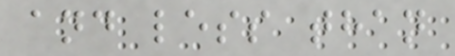and less than
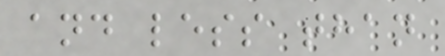and less than
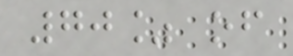70% of
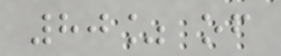80% of
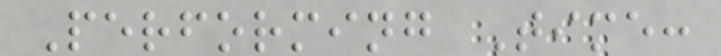Performing Time:
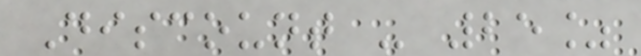Discount - 25%
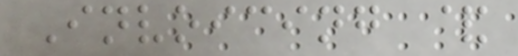Invoicing &
